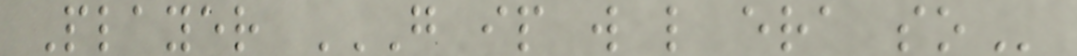Player G IP W L ERA SO
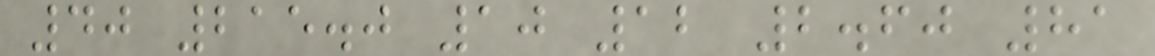40 215.0 10 12 2.60 81
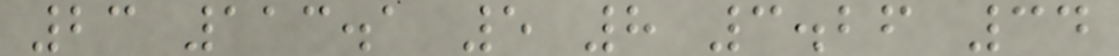23 113.1 5 8 3.26 34
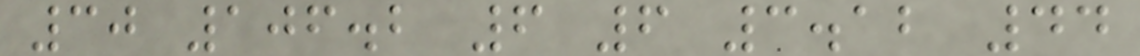30 106.2 6 6 3.12 44
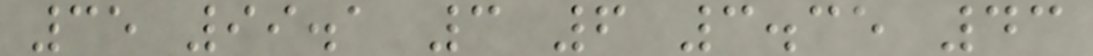35 99.1 3 6 3.35 43
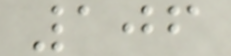106
